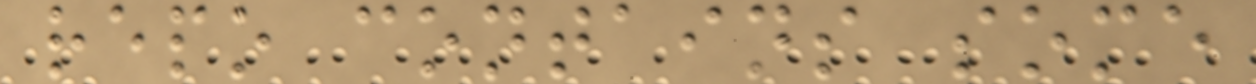repo contains some
